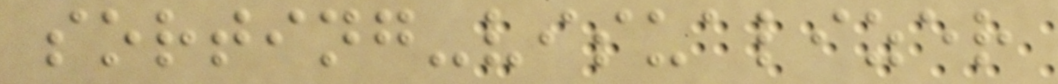sorting-visualizer
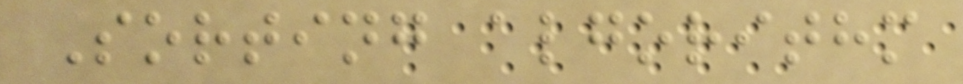Sorting algorithm
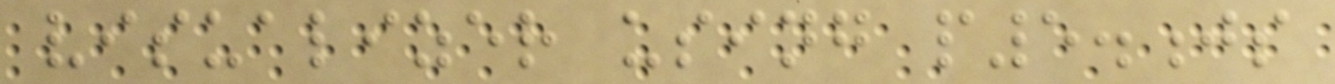visualizer using p5.js
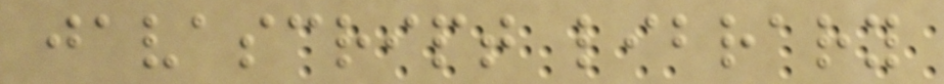javascript library
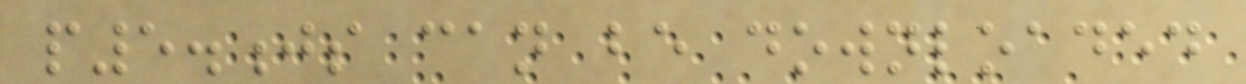p5.js can be downloaded
